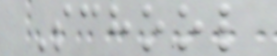School
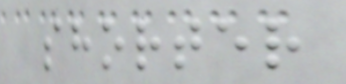shorter
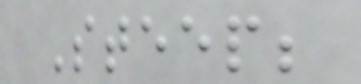Steep;
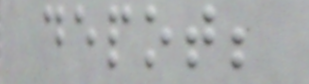depot;
